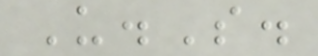U.S.
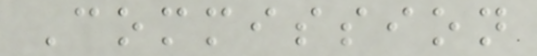Commission
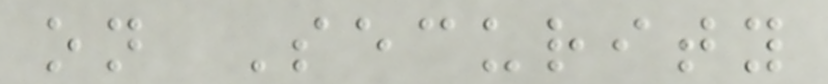on Security
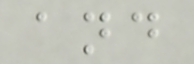and
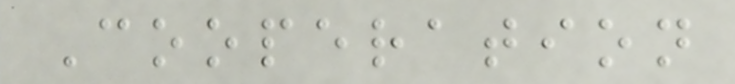Cooperation
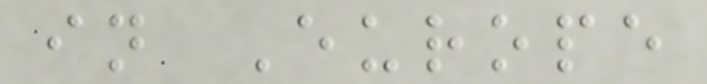in Europe
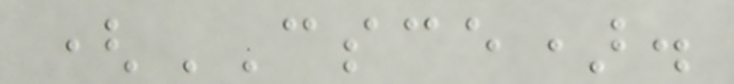(CSCE).
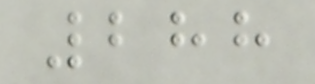288
